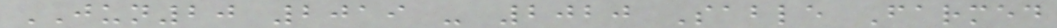JUN20 2019 - 2020 Sable Farmed
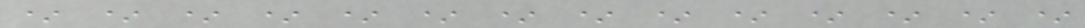* * * * * * * * * * * * * *
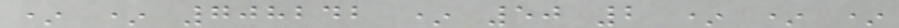* * 708242 * 50 2 * * *
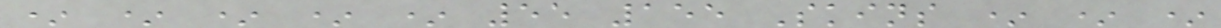* * * * * 55 155 Skins * * *
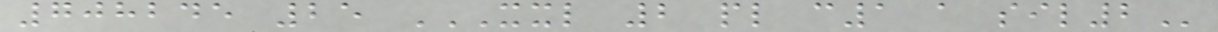708245 25 XXL 2 PL C1 A SIL2
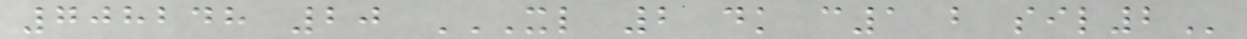708248 20 XL 2 DK C1 B SIL2
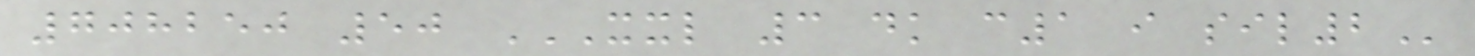708250 50 XXL 3 DK C1 I SIL2
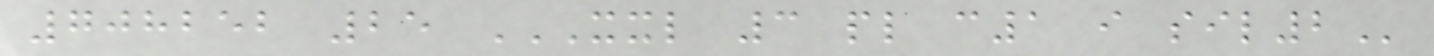708252 25 XXL 3 PL C1 I SIL2
